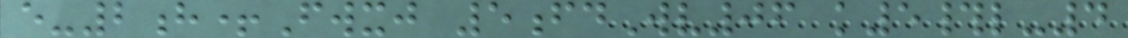e-2h+Fwxj 5fdWv06 k5#l-4
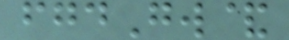fgdGw&
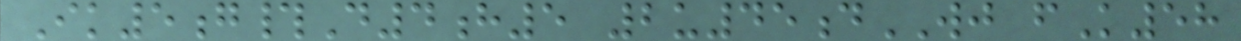Ik5g#D4h5 2u45dWJ fK58
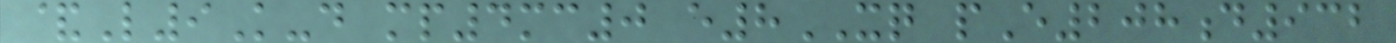&L9K-d mp4mc0 e8XQ pE208d932
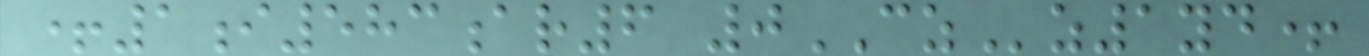+1i583ar6 0CZz1yd+
